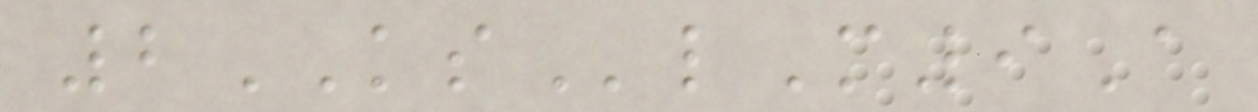2KSlM9A
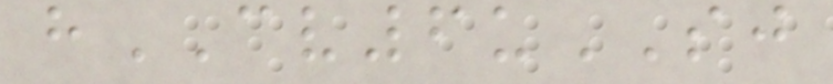hCV6uSJ
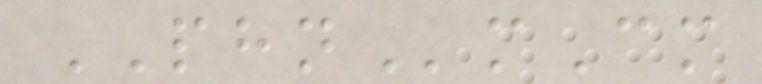PHNmCm
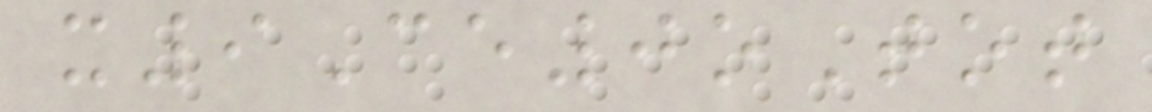x9Ce0oTot
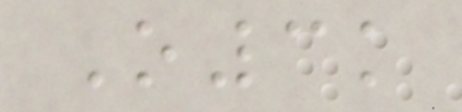O3k
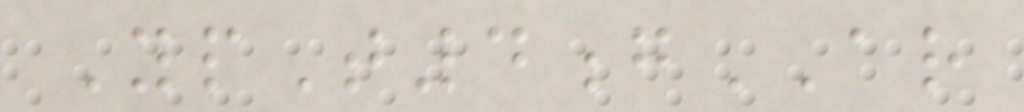YpT4gAR
